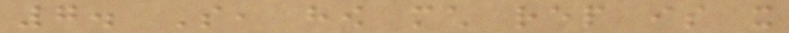7. So, how much rep is it
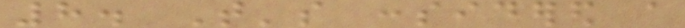8. That's considered a
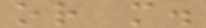or more.
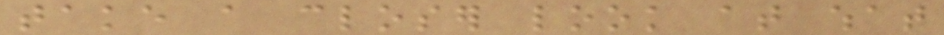take a closer look at what
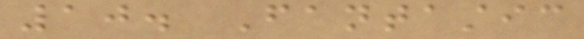10. Fantastic
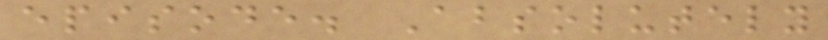episode. Absolutely
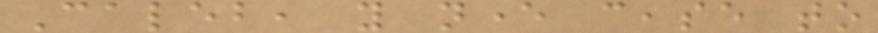Caleb, you never cease to
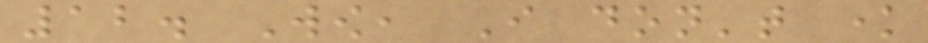12. Wow, I don't know
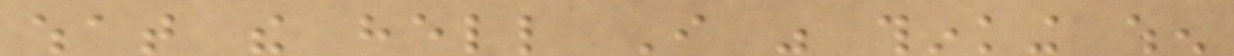what the hell I was thinking when
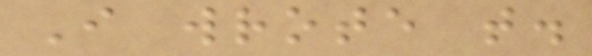I wrote that.
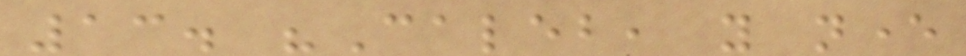13. "Caleb, you never
